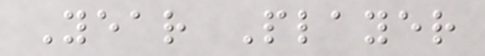Year Player
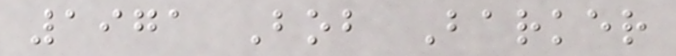1971 Bob Barker
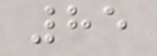85
